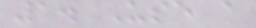1. Use a
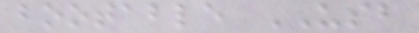bootable USB
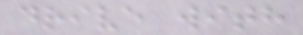drive with
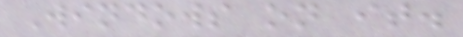Windows on it.
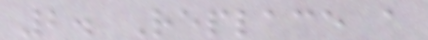2. Replace a
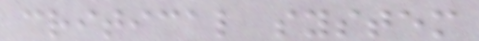critical system
